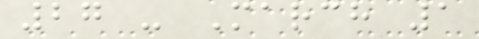27 - March 1
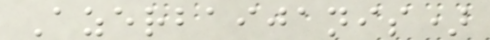Azerbaijanis)
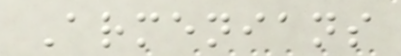Armenians
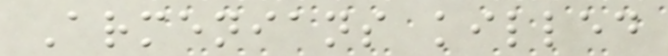Armenians killed
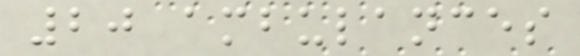20 ambulances
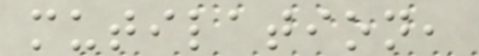mutilation,
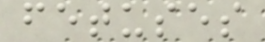fetuses
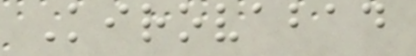Kirovabad
